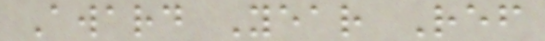Award Year Ref
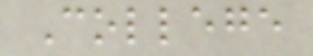College
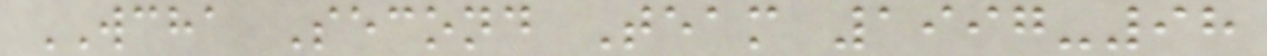WCHA Second Team 1997-98
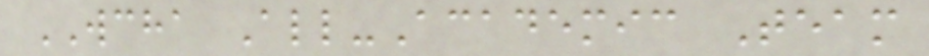WCHA All-Academic Team
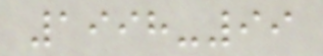1998-99
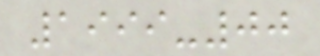1999-00
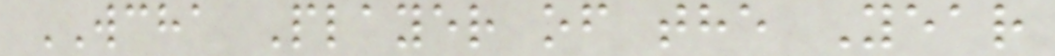WCHA Player of the Year
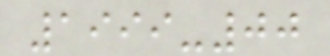1999-00
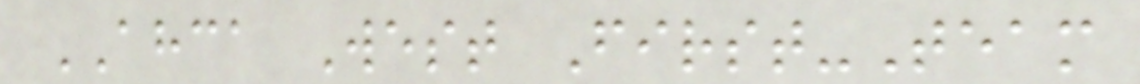AHCA West First-Team
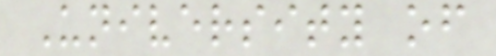University of
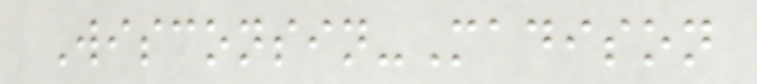Wisconsin-Madison
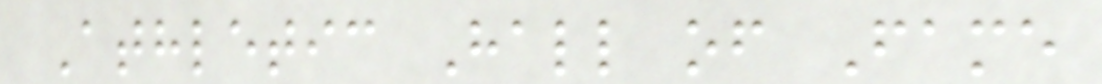Athletic Hall of Fame
